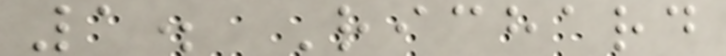1. Richard
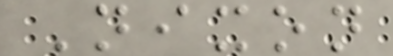Nixon
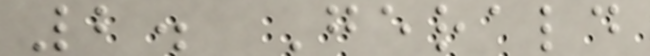2. Gerald
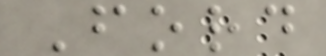Ford
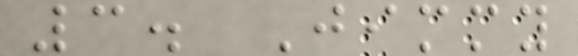3. Jimmy
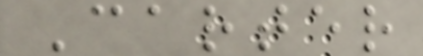Carter
